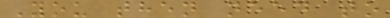You then need to
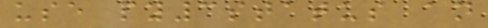use py3status an
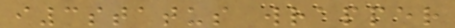i3status wrapper
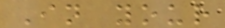In your
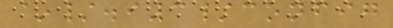~/.i3/config
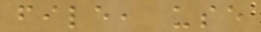file, use
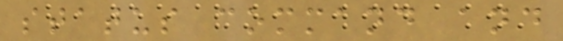status command and
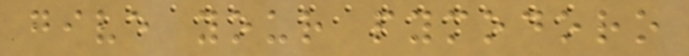give your pymodoro
